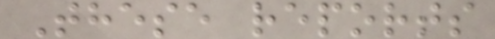These reports
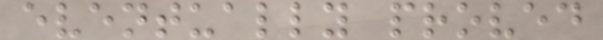eventually proved
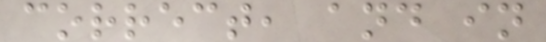correct, and in
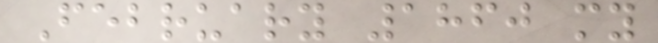February 1860 my
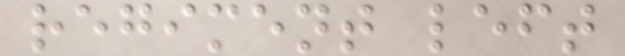regiment left
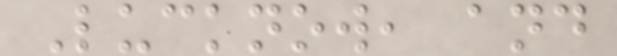Lucknow, and
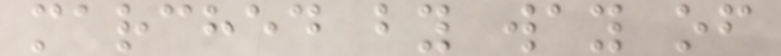marched by way of
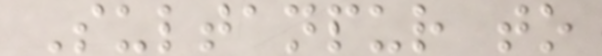Sultanpur to
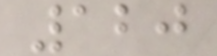120
